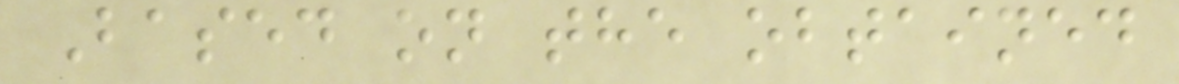Based on the obtained
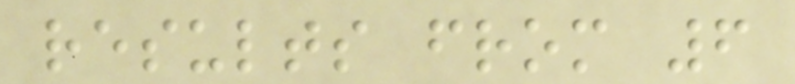results from 6
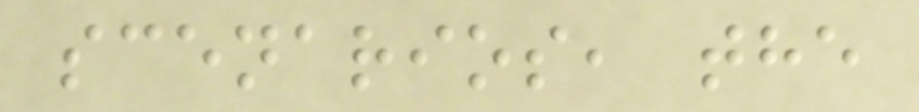scenarios, the
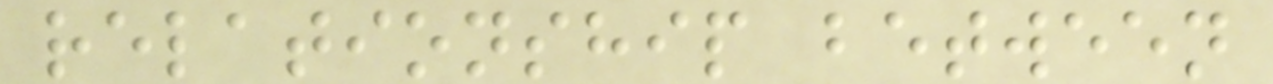relationship between
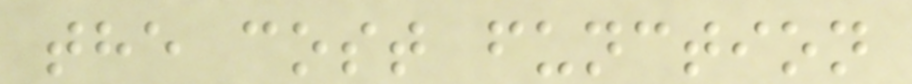the cost function
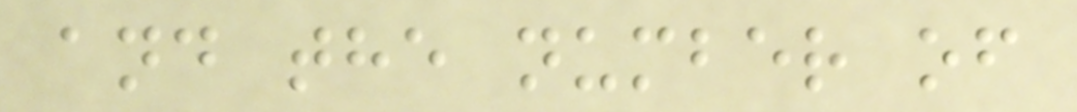and the number of
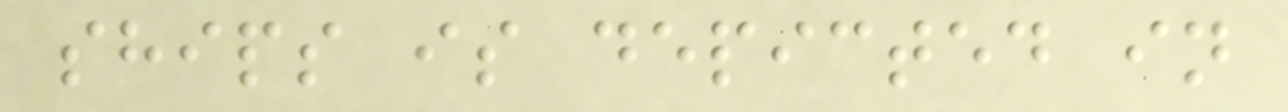ships is depicted in
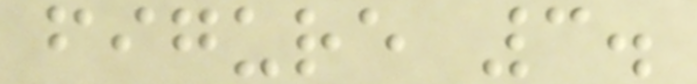figure 3.
